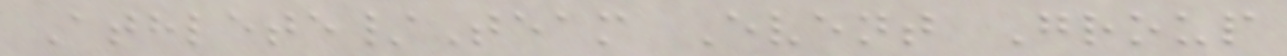Athlete/Team Event Group
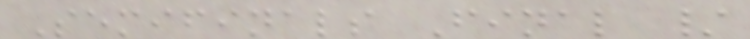Semifinals Final /
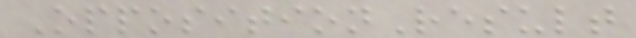OppositionResult
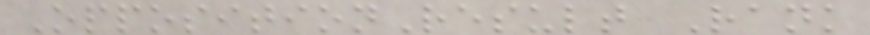OppositionResult Rank
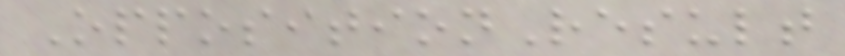OppositionResult
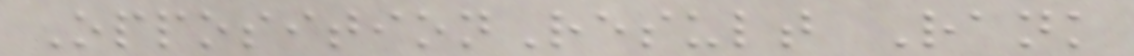OppositionResult Rank
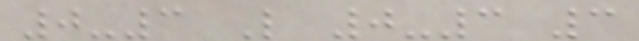0-3 L 0-3 3
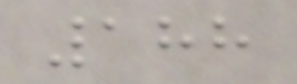188
